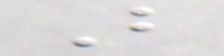But
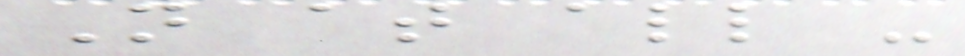Not at all -
